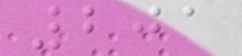201
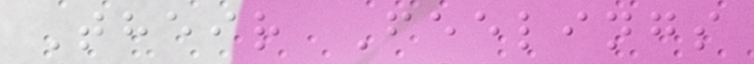Their Feelings
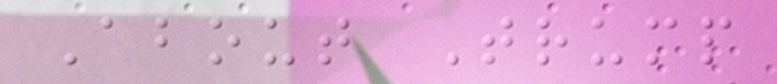About Trump
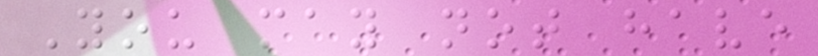You may not have
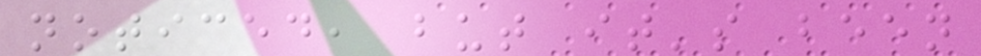noticed, but it's been
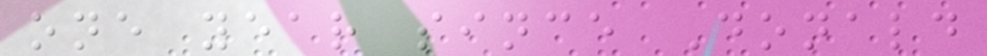one year since Donald
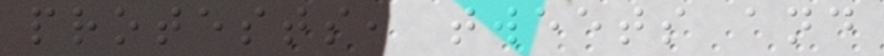protests, tweets and
